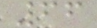66
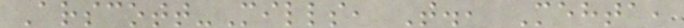Arscott-Mills, T., Mehta,
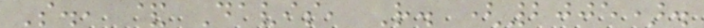S., & Davis, R. (2005).
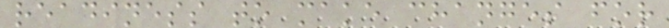readiness to make changes for
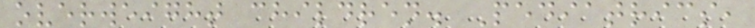overweight children. Pediatrics,
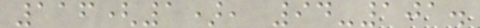116(1), 94-101.
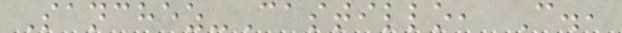Sanchez-Castillo, C.,
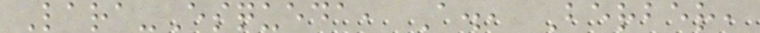Lara-Esqueda, A., Berber,
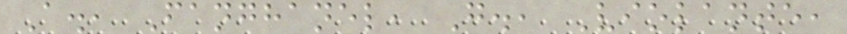A., Fanghanel, G., Violante,
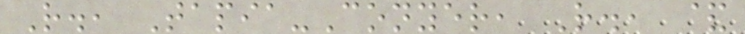R., Tapia-Conyer, R., &
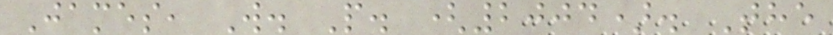James, W. P. (2004). The
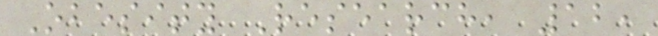Obesity Research, 12,
